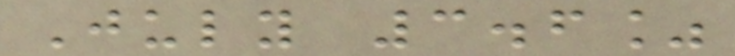July 3.6%
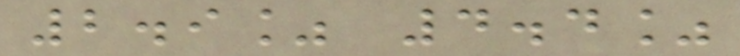2.9% 4.4%
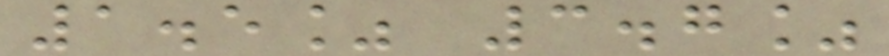1.5% 3.7%
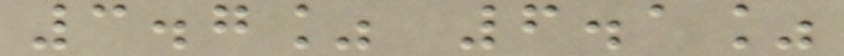3.7% 6.1%
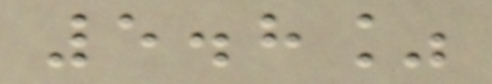5.8%
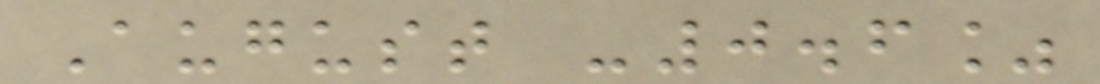August -0.6%
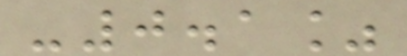-0.1%
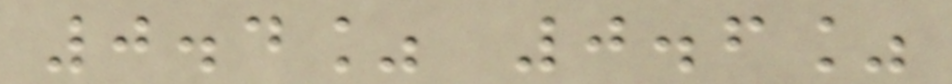0.4% 0.6%
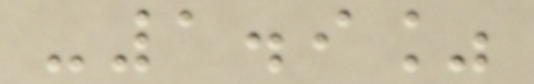-1.9%
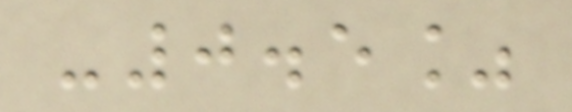-0.5%
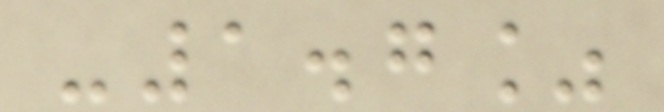-1.7%
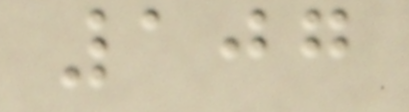107
